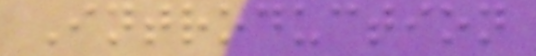Introduction
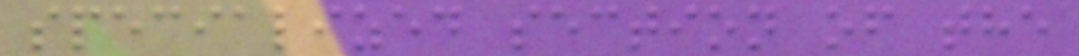specialized section of the
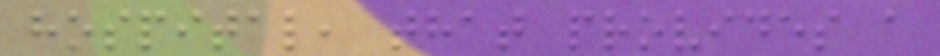hospital, that provides a
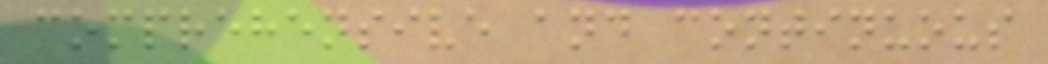comprehensive and continuous
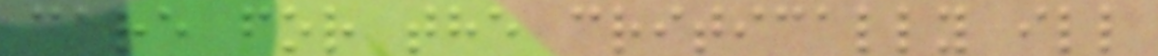care for the critically ill
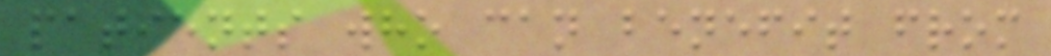patients who can benefit from
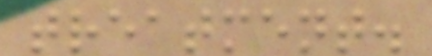treatment.
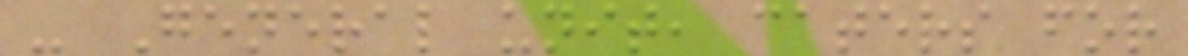- General unit, caters for
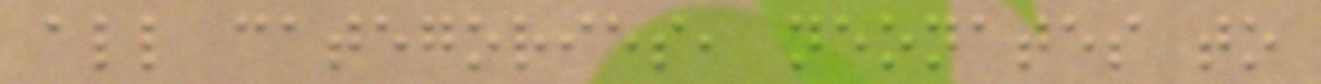all categories, neonates to
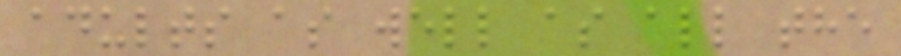adults as well as all the
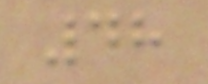48
